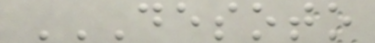DESOTO
